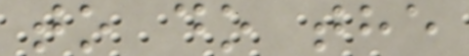to do the
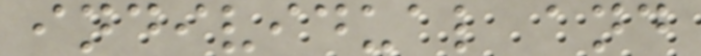individual and
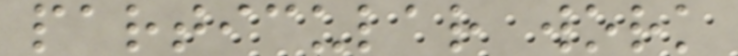particular work
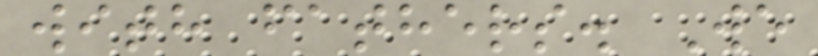with fathers. We
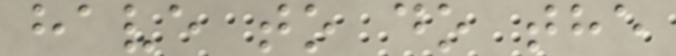have to do the
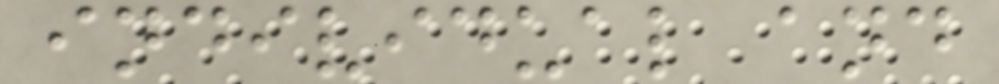individual and
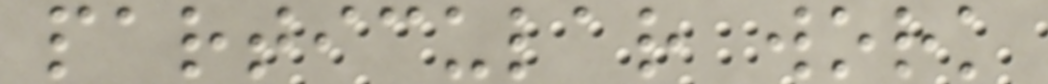particular work
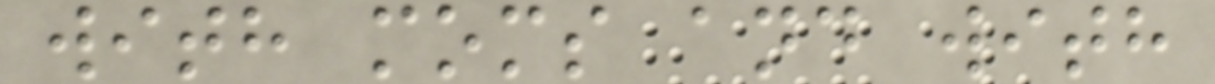with moms and with
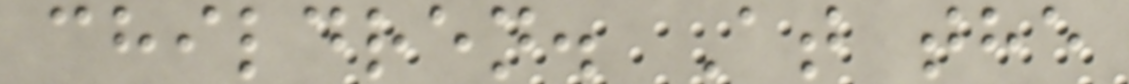children. At the
